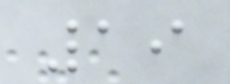19
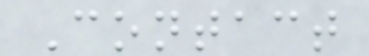Contact
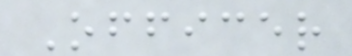Officer
